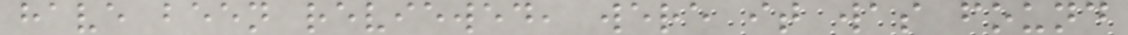have been reviewed, were it was found
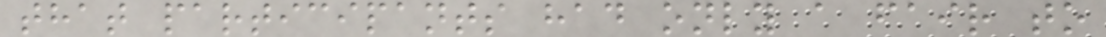that participants had only a fair to
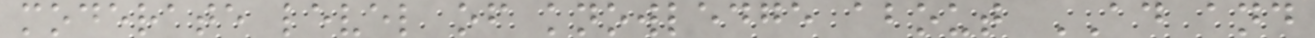moderate level of knowledge about AD and
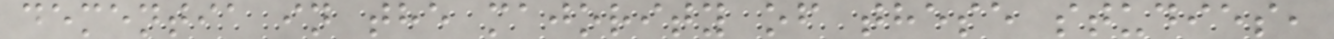dementia in the majority of these studies,
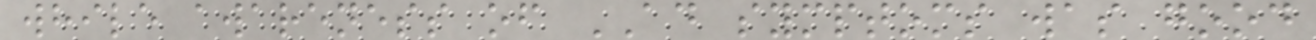while awareness of AD symptoms was good
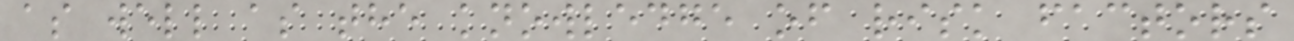as well as the knowledge of risk factors
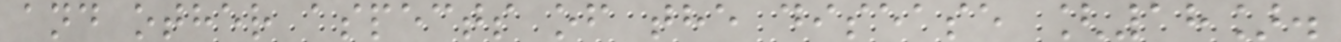and other aspects of the disease [18].
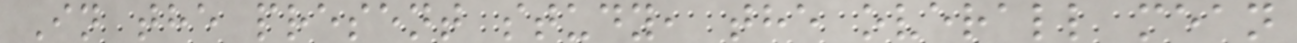In the present study, the overall mean
